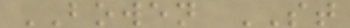BOWEN ST
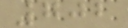702
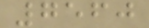7560
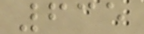635
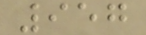957
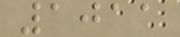1011
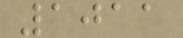1011
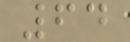64
